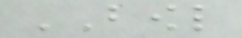BOWL
